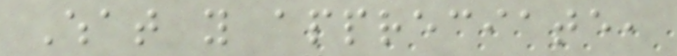What you appreciate,
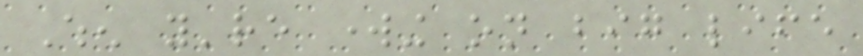When you're working on big life
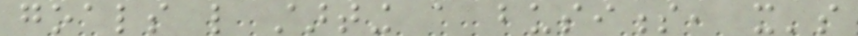goals like starting a business, it's
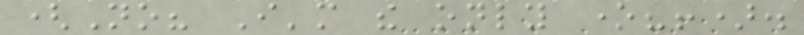(No? I'm the only one?!).
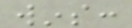wins:
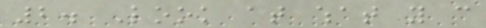2. Look at what you can
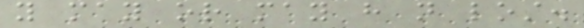you may or may have not lost.
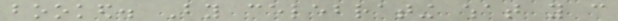booked. By celebrating what you can
